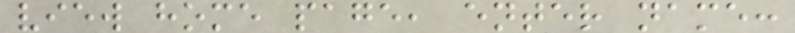view home page, enter name:
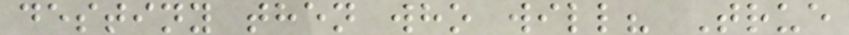destiny then who will? True
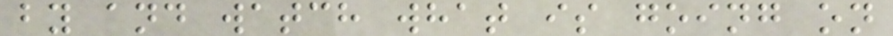by and watch what is going on
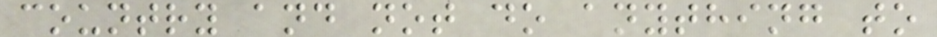country and not do anything to
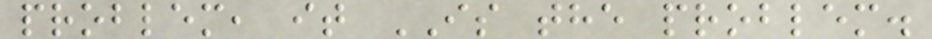problem, it IS the problem.
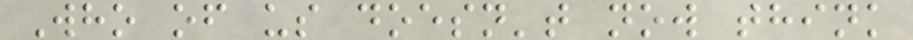Who of us doesn't now think
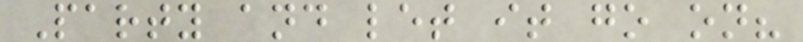Party and let it go on?
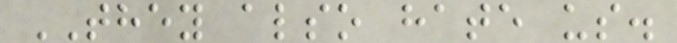THEY also hate us.
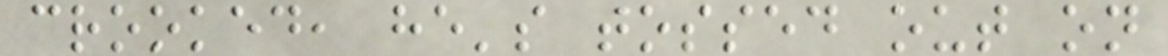crooked, he's tossed out on
